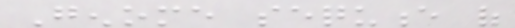Genome sequence of
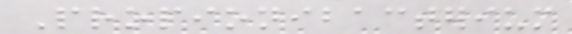Propionibacterium
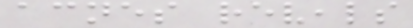acnes reveals
